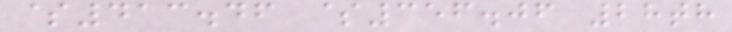$413.46 $356.06 28th
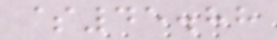$45.88
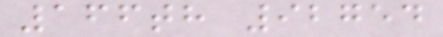166th 92754
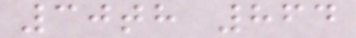30th 864
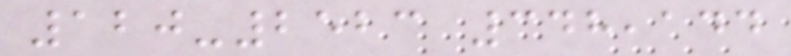120-2523 348,144
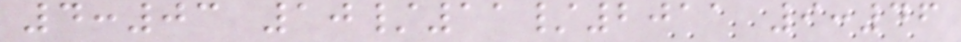4:03 10/11/2011 9:46
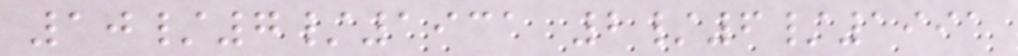10/7/1931 2/6/1991
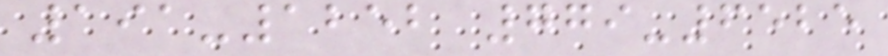191-1252 779-6525
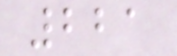221
